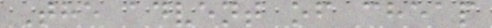The advent of cheap
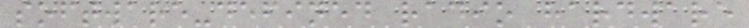software-defined radio hardware
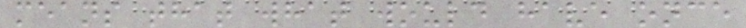means that what would have once
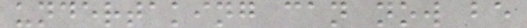undertaking can now be
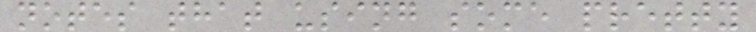notes that using some pretty
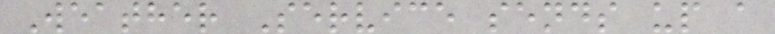Weather Service sends up a
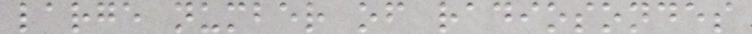large number of radiosondes
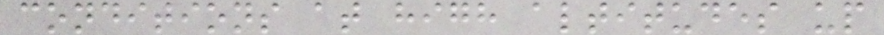conditions at high altitudes up
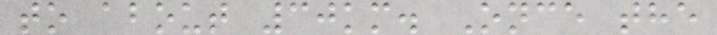to about 30km. Once the
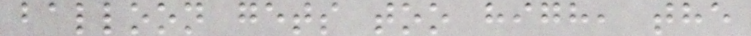balloon gets too high, the
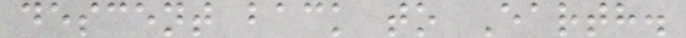descent back to Earth.
